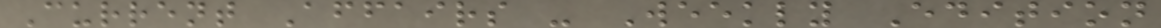Current Affairs - Weekly Edition
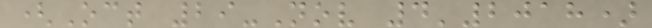(Oct 29-Nov 4'2018)
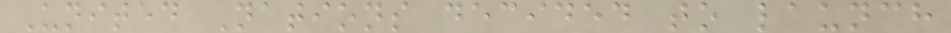United Nations decided to launch
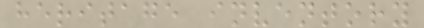heritage inventory
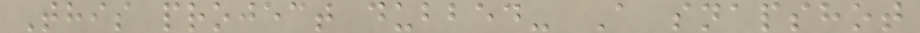This project dubbed- A snapshot
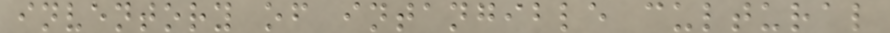inventory of intangible cultural
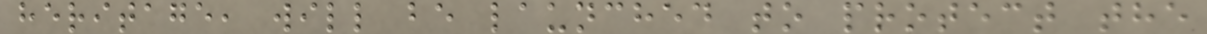heritage, will be launched to protect the
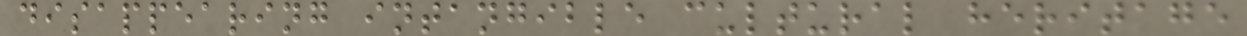disappearing intangible cultural heritage
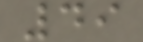49
